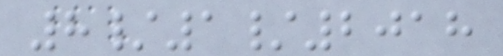8/1/2018
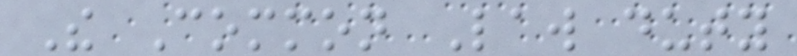The Common Law duty
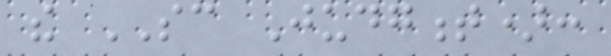the SC Judgment):
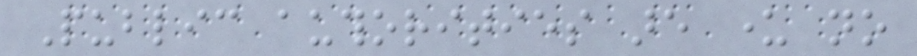Public authorities are under no
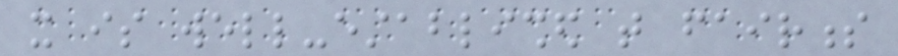it is well-established that fairness
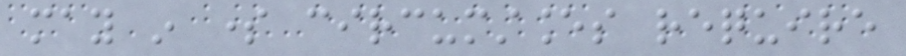may in some circumstances require
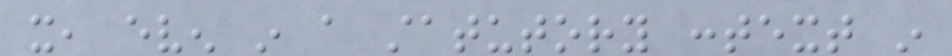it, even in a statutory context in
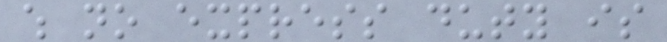which no express duty is
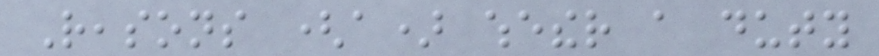Reasons (a) whether a duty
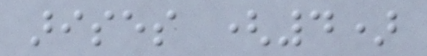arises (4)
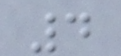4
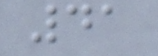41
